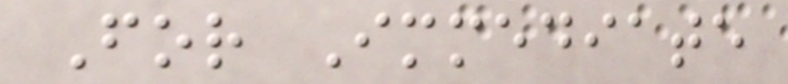For Immediate
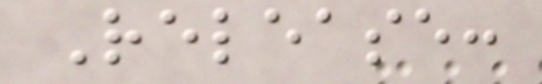Release:
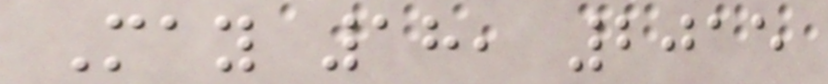May 18, 2015
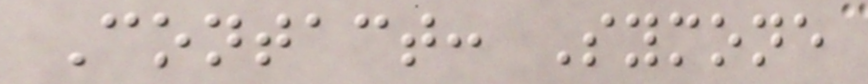Contact: Symone
